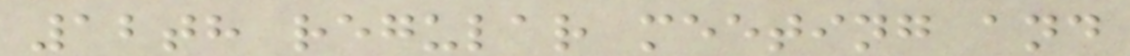12th regular meeting and
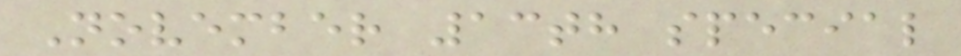November 13th special
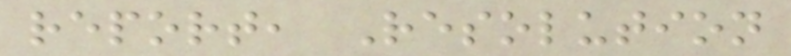report, Resolution
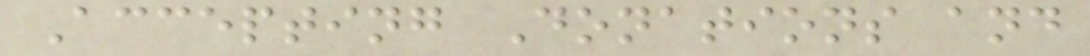Accepting Donations and
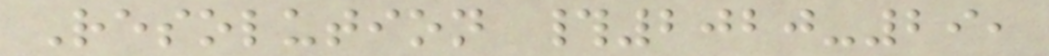Resolution #2020-29,
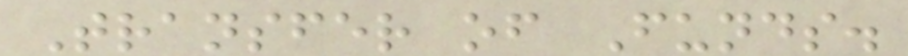Transfer of Funds.
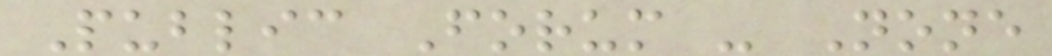Public Forum - None
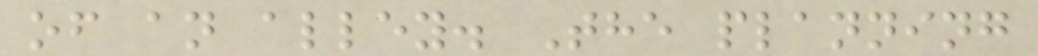of an alley. The planning
